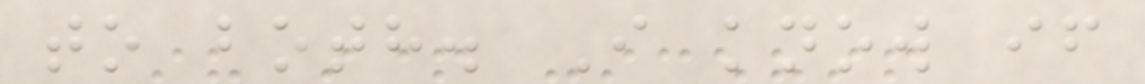to both. I know if
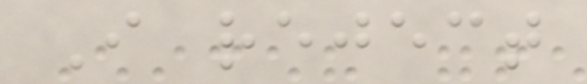I reject
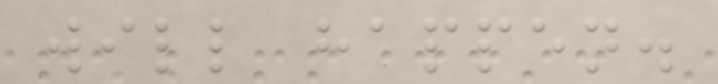will happen.
